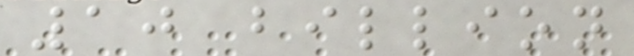10 billion
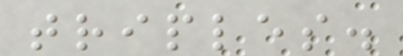triples.
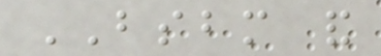BSBM and
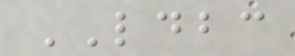LDBC
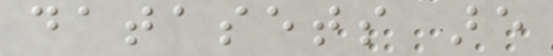datasets are
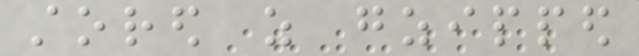stored as gzipped
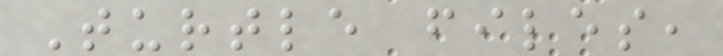Turtle files,
